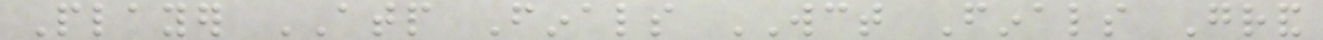Player ATP Finals WCT Finals Grand
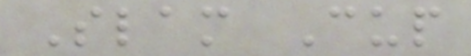Slam Cup
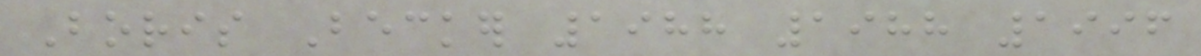Boris Becker 1988 1988 1996
